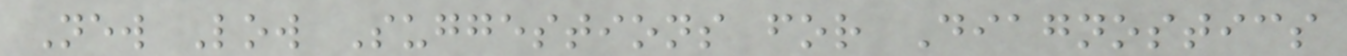New Low Suggestions for Diagnostics
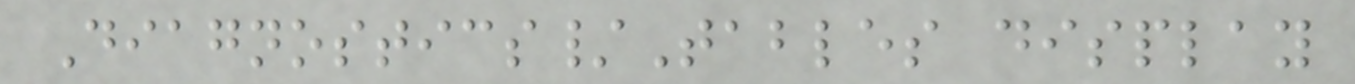Diagnostics/Tables display
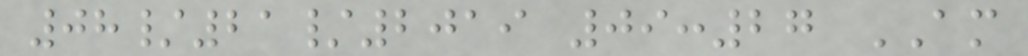08/21/2019 09:27 AM
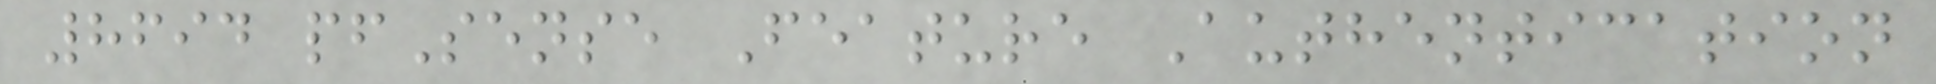8694 pfSense Feature Authentication
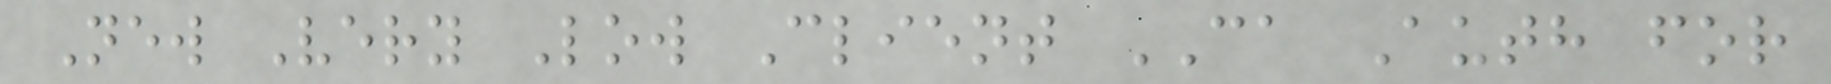New Very Low Client CA Auth for
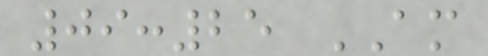09:25 AM
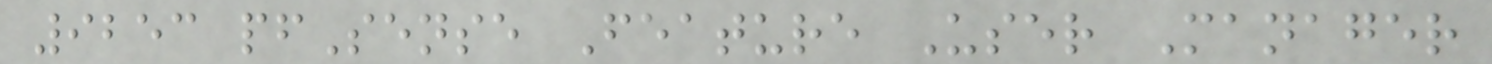9253 pfSense Feature User Manager
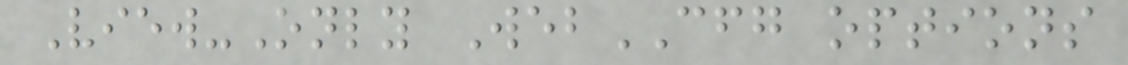View-Only WebCFG options
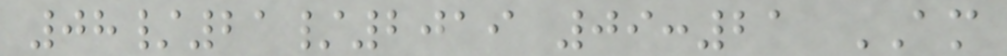08/21/2019 09:21 AM
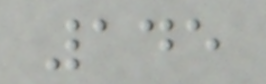145
